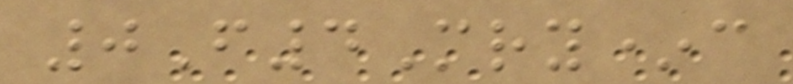0F4Mry*c
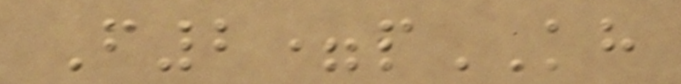F2=pKH
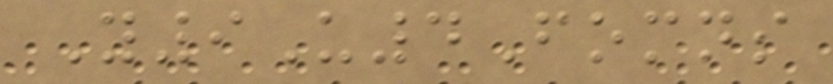Y9U4Fomns
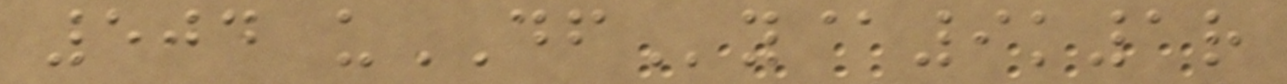504 uDFy@9k1r
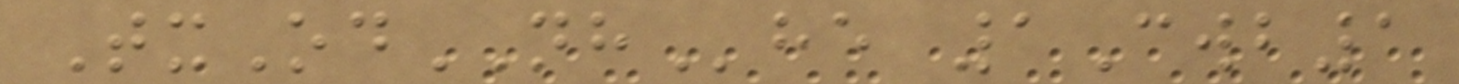TxOdNHhe 1Cwb1
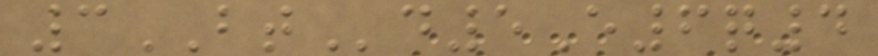3BTd5E6q4
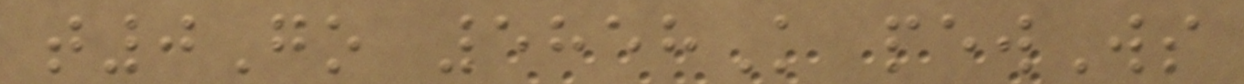t0Go 5858K pewWs
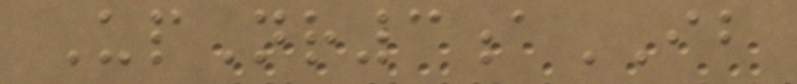UpNr3aIB
